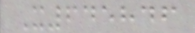X645846
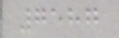7587
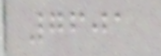7601
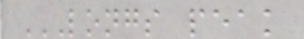LONGS PEAK
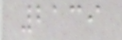2139
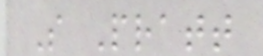S Pratt
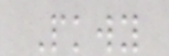Pkwy
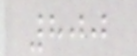800
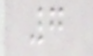7
